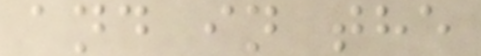and in the
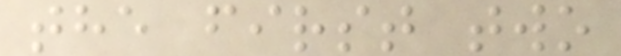the first two
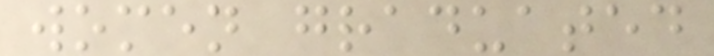women graduated
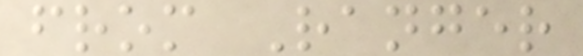from Ranger
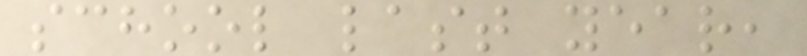school last year,
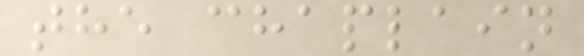the chaplain
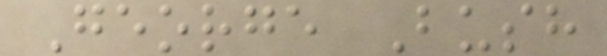George Bush
